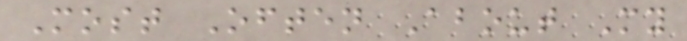Most Often About My
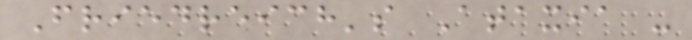Friedreich's Ataxia -
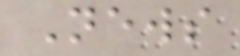News
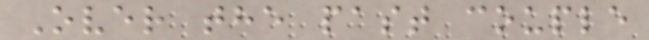Over the past couple
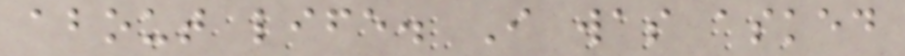about life. I was asked
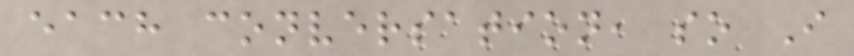each conversation, so I
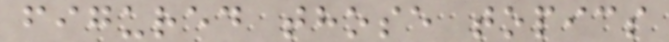figured those topics
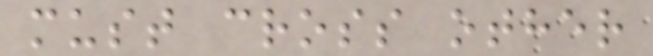must cross other
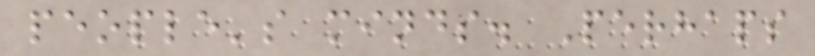people's minds. Perhaps
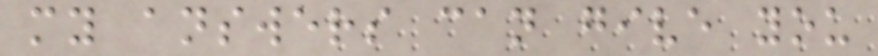my answers can give you
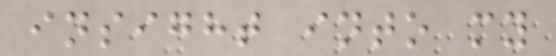insight into my
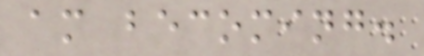am becoming.
